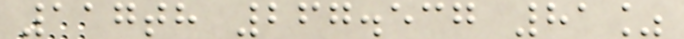117th 267.537 81%
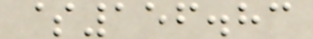$156.83
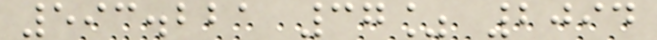593.221 37% 2094
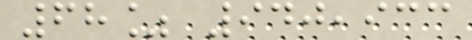68% 940,933
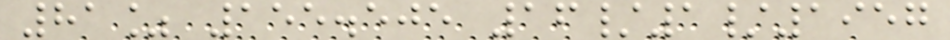81% 155.505 16/1/1957
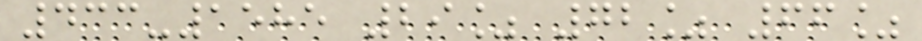433-1585 29% 72% 66%
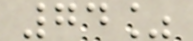74%
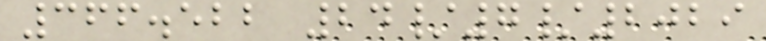366.522 24/7/2029
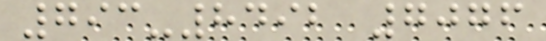793-8492 7076
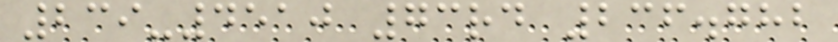239-4510 73rd 236.782
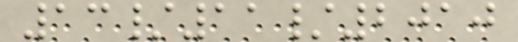13/11/2010
